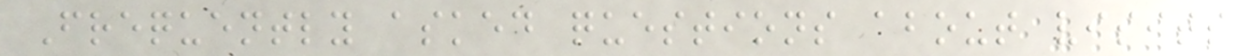Frequently asked questions about visits
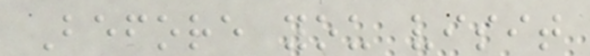Before you visit
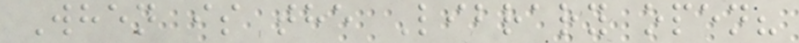When is the Library open?
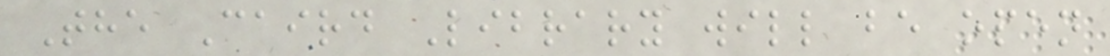The Caird Library will be open
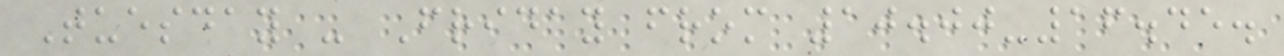Tuesday - Friday from 10.00-16.45.
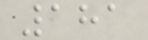181
